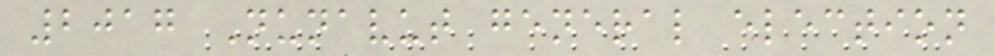2017 Nunavut general election
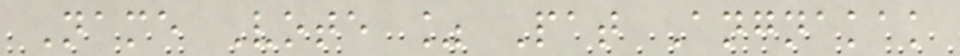Name Vote % Pat Angnakak
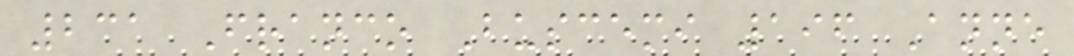231 Franco Buscemi 196 Anne
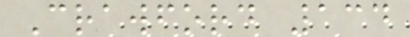Crawford 134
